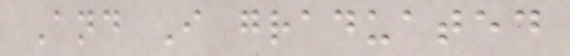And I graduated
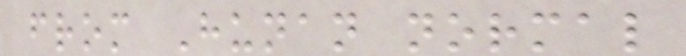from Hunan normal
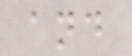and
